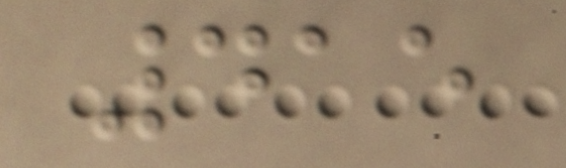415
